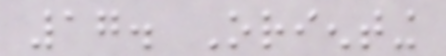17. Orienting
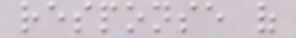response of
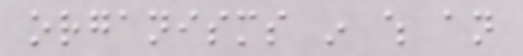organisms in which an
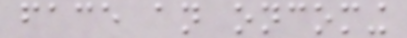face an oncoming
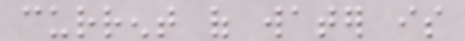current of water is
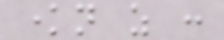known as :
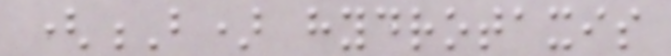(B) hydrotaxis
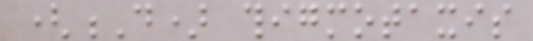(D) thigmotaxis
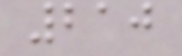210
